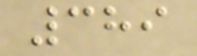389
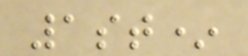1st*
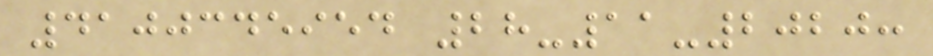4100345954 28-11-2020:
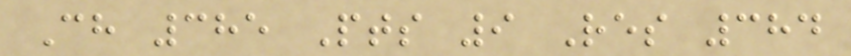Ch 385 Pts 9 Res 384
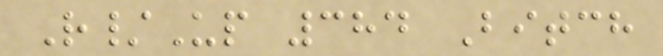R/Up 384 Bitch
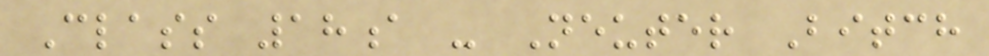Class 18a - Neuter Bitch
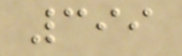399
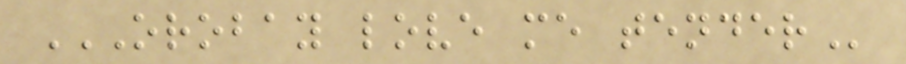OROBAY LOVE ME TENDER
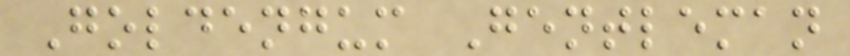Goldengum Gentleman
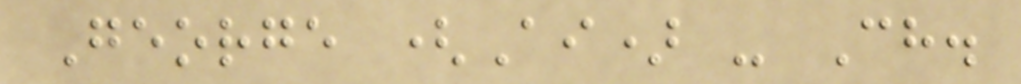George (Ai) - Ch.
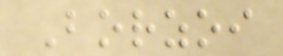Borzoi
